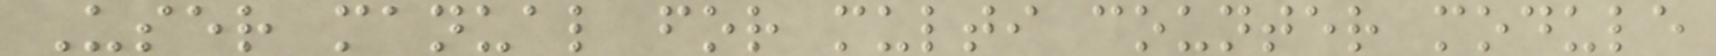User manual for multi counter module
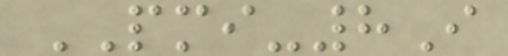PMI-8I
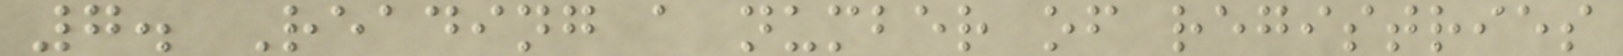7. Reading a number of registries
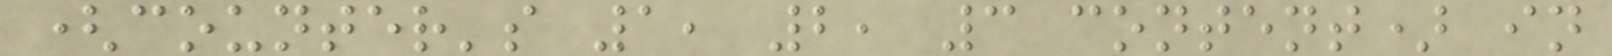(counter's 1, 2, 3 content) in
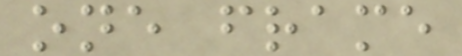one frame
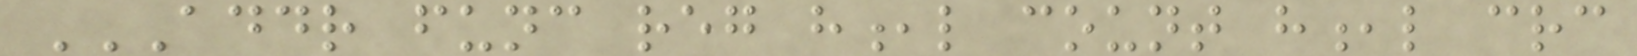ADDR FUNC REG H,L COUNT H,L CRC
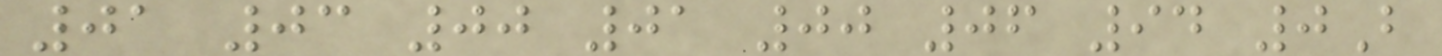01 03 00 01 00 06 94 0B
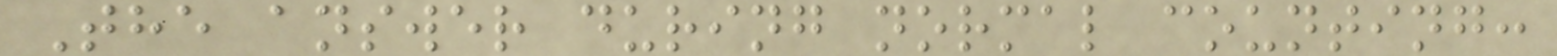The answer during normal counting:
